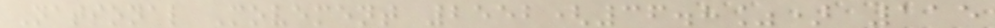National Movement 2552(36.8%) 115
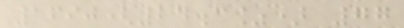1690(24.3%) 77
